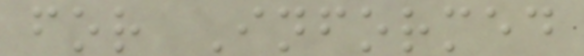for Informed
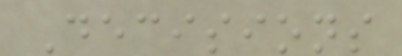Decisions
